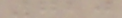720
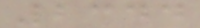2344
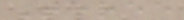Three
